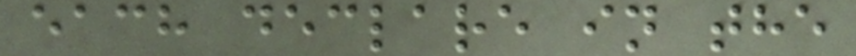each declare in the
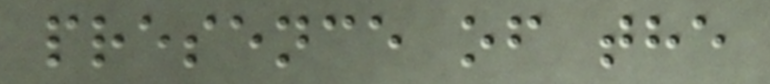presence of the
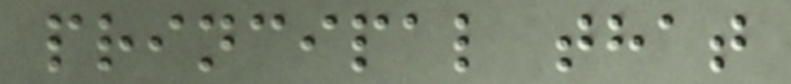principal that
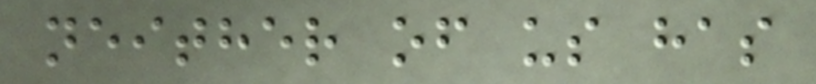neither of us has
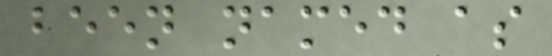been named as
